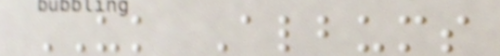UK Albums
